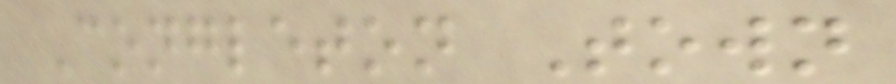Congleton Town
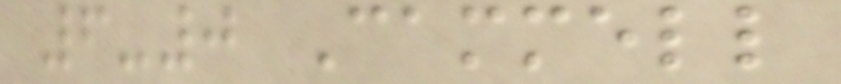6-0 Cammell
